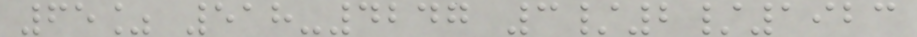65% 518-4247 3/2/1923
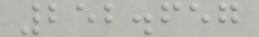252.657
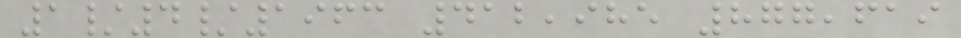1/4/1963 412,985 877,619
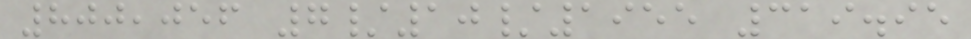800,056 7/10/1955 319.95
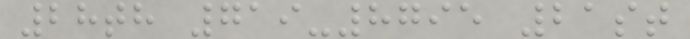28th 719-8795 21st
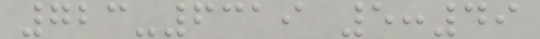723-6319 5:49
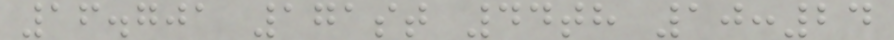16.701 171st 44th 10:24
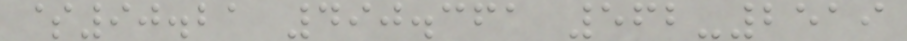$90.21 490.361 562-2519
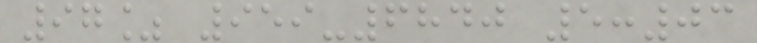97% 959-6840 5:03
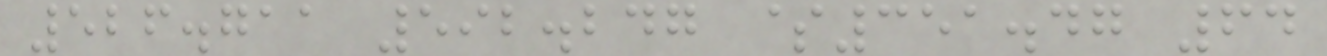526.711 592.247 $351.47 64
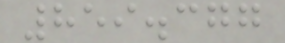859.377
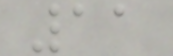11
